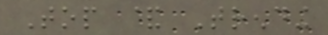Top & Trending
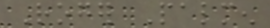Roger Palmen
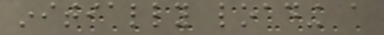initially loading a
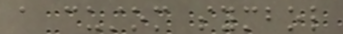a custom symbol
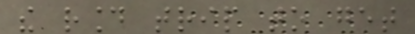the round trip to get
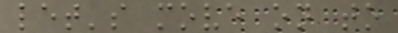let's move on to
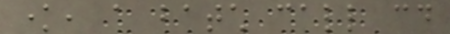know, a batch call could
